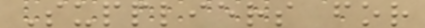Suppliers for
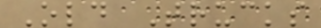Old Trucks
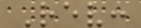Rev:
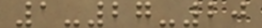1-27-20
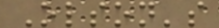Olson's
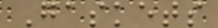Gaskets
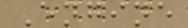Engine
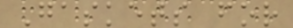Gaskets for
